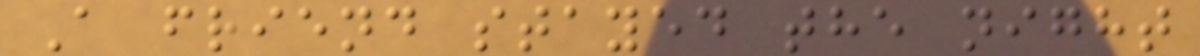A friend stayed the night
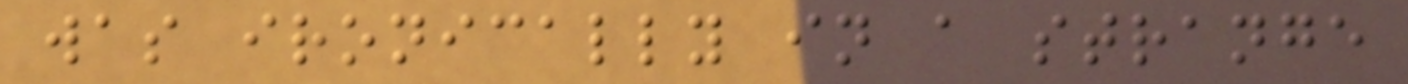was ironically in a strange
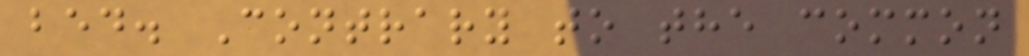bed. Contrary to the common
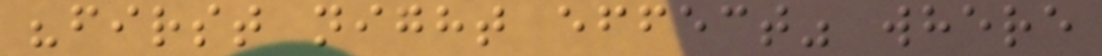"first night effect" where
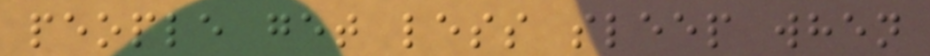people get less sleep when
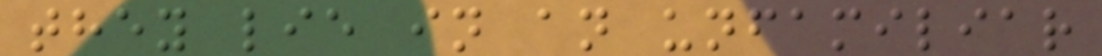they lie in an unfamiliar
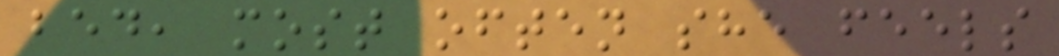bed, most often she feels
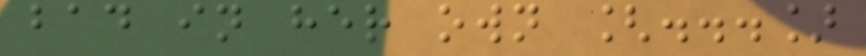bad in her own [...]
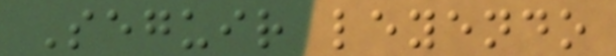Seguir leyendo
